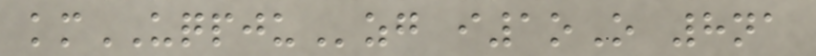kmUQPJUzg i1oO 8na
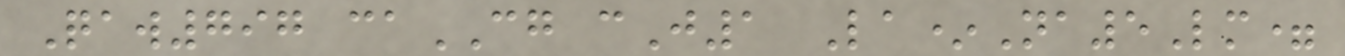Qaw797 caCG cJ1 La*Na5Lm=
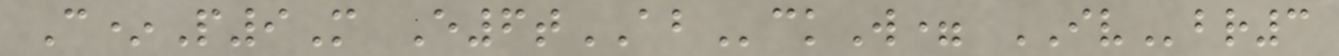C*P9M E6tABckW= IVbr3
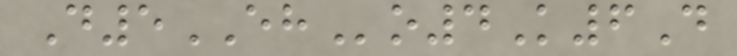D5EHo4K6D
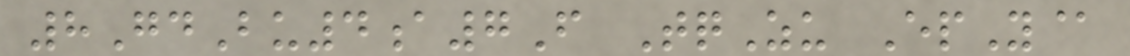8GdBu4a7F TqZu EpY@
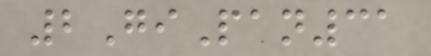2GiPan31
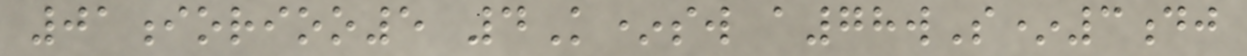01iorioo5 4K*sw a78wS*3dj
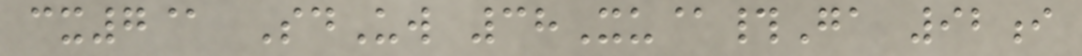cx7@ SdUw 38Xu@#Ga 92i
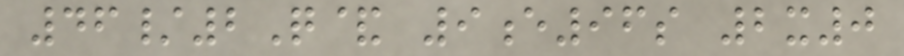46/2Q& 9e96s 2x0
